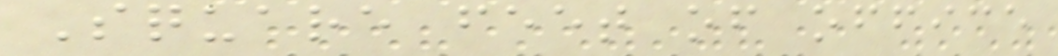Square feet of office
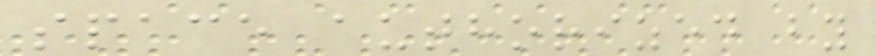space authorized by
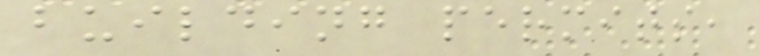building permits,
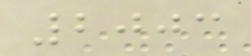2003
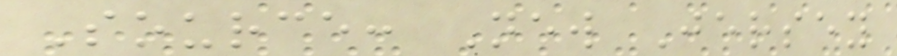Source: New Jersey
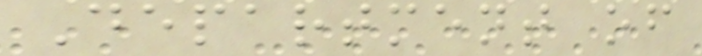Department of
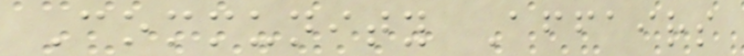Community Affairs
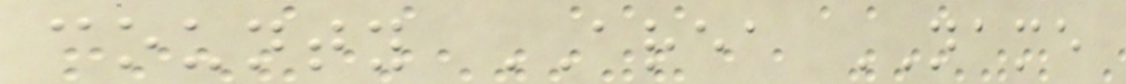county AREA NAME
